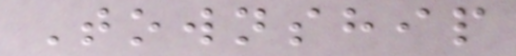Township
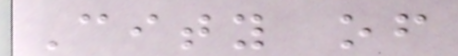City of
